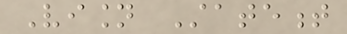Vision Statement
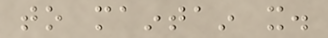to maintain it.
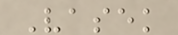Vasek
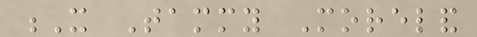X Tammy Moreland
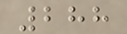288
